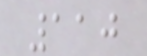110
